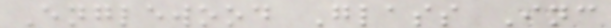Englewood Glass Inc
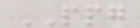PPG
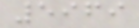5969
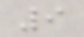9
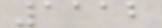1112
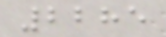2285
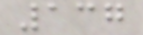137
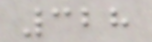328
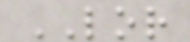LOR
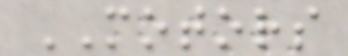MOTORS
